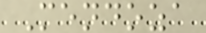Mendoza
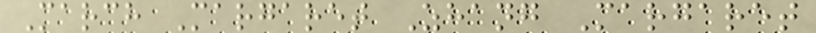March Margaret Zhang Margaret
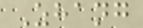Zhang
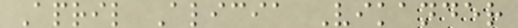April Alicia Vikander
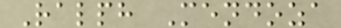Ralph Mendoza
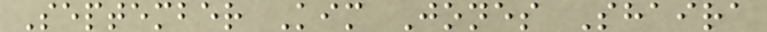September Kim Jones Shaira
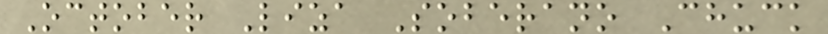October Liza Soberano Chuck
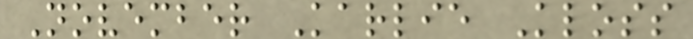November Karlie Kloss
